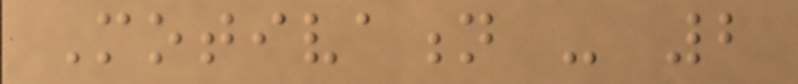Motivation - 2
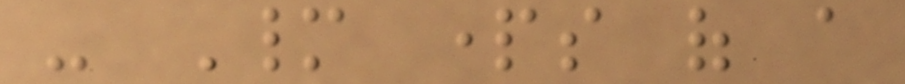- Many parts of a
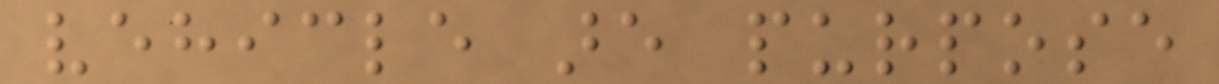vehicle are purpose
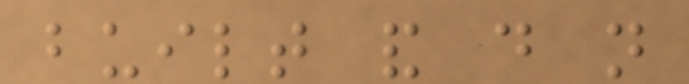built and do not
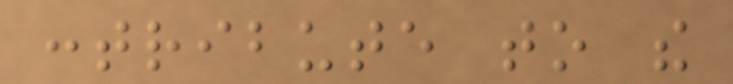contribute to the
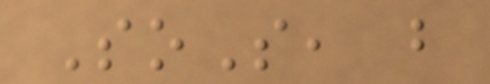SoS, but
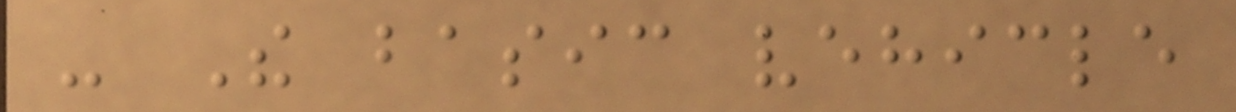- The basic vehicle
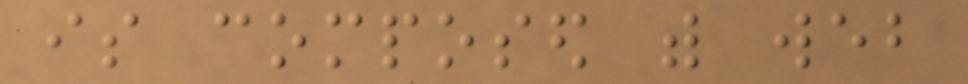is composed with web
